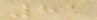81
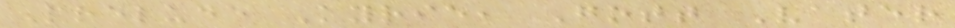Prelude Kyrie, Gott Vater
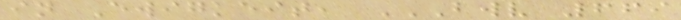in Ewigkeit, BWV 669
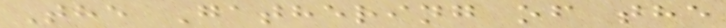The Gathering of the
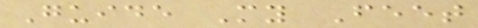Guide My Feet
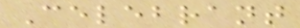Celebrant
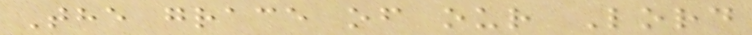The grace of our Lord
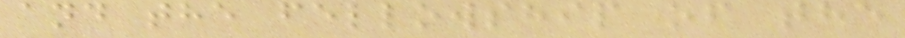and the fellowship of the
